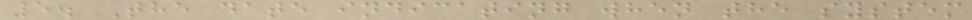5. The date indicating when the system
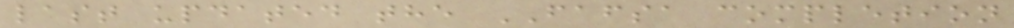last updated the FAFSA completion
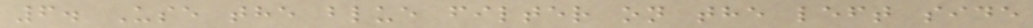6. Use the blue filter on the left side
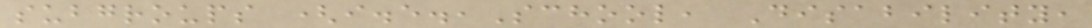subgroups (i.e.,School, Disability,
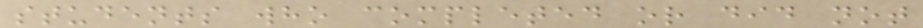students who completed or did not
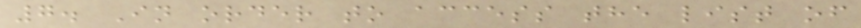7. In order to access the list of
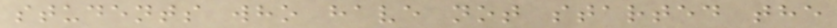students who have not started the
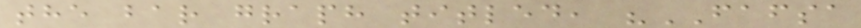the bar graph titled, "FAFSA
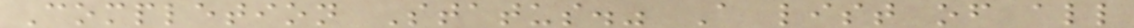Completion Status." A list of all
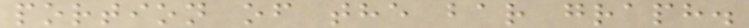portion of the bar graph.
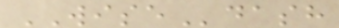WISEdash
